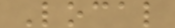Local
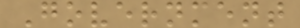Government
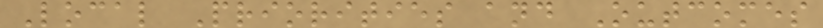Local Priorities and Outcomes
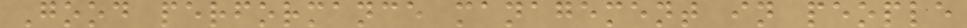Good performance management in people
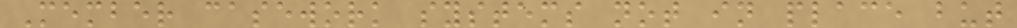Member casework systems not in place but
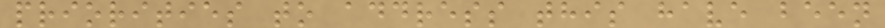priorities to address this have been
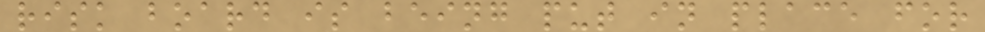risk board is being put in place for
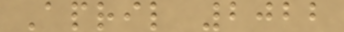April 2022
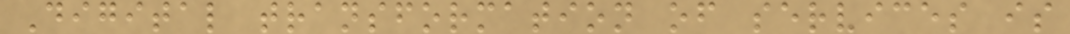Digital transformation of services is
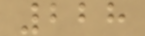228
